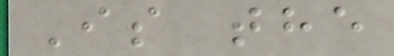Is the
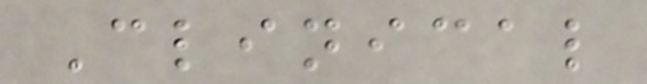Clinical
